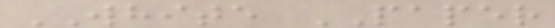WHITE PAPER
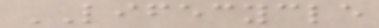LIFECYCLE
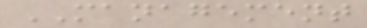MANAGEMENT
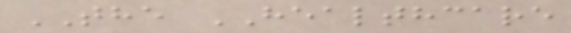THE HEALTHCARE
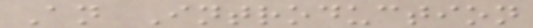An Introduction
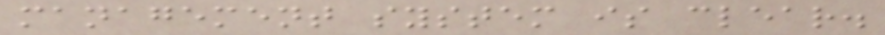management system is clear.
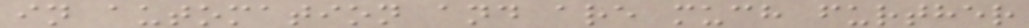in automation and are much further
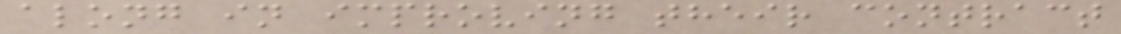along in improving their contract
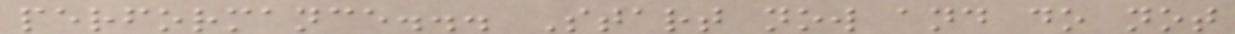performance... Start now and do not
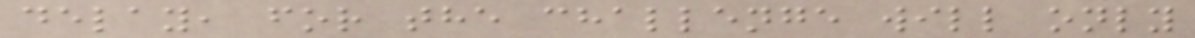delay, for the challenge will only
